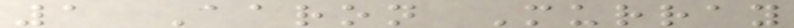1 Aaron Murray
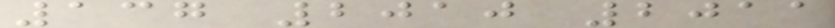137 2010 2011
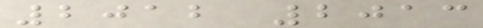2012 2013
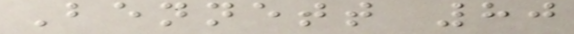Bennett 80
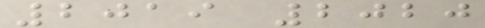2019 2020
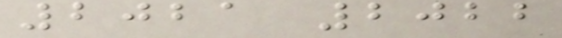2021 2022
